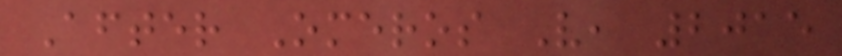After Omeros V, 2015
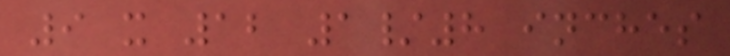9 x 12 1/8 inches
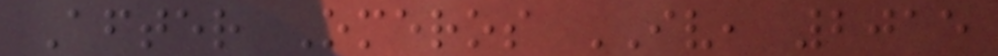After Omeros IV, 2015
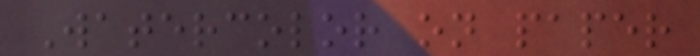Watercolor on paper
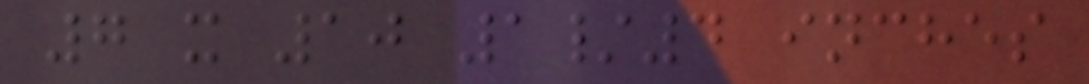7 x 10 1/4 inches
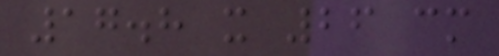17.8 x 26 cm
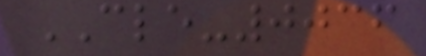CLE-0036
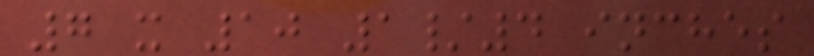7 x 10 1/4 inches
